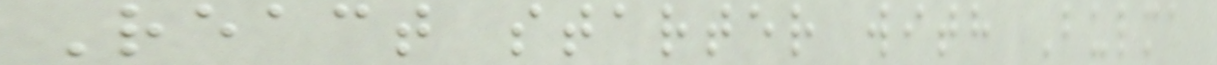React starter with Bulma
